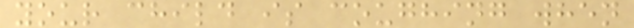your child is coughing when
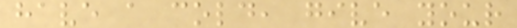have a cold, give your
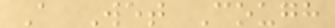A Wet Cough
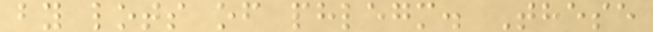by lots of phlegm. These
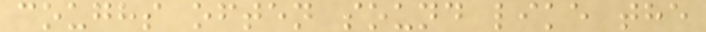coughs often sound like the
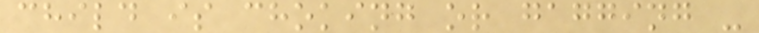child is choking or gagging -
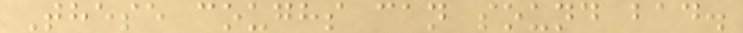These coughs can sound bad.
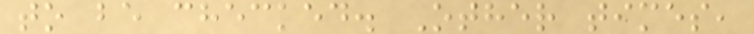to be checked. Other times,
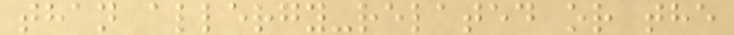than allergy-related or the
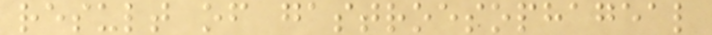result of gastroesophageal
